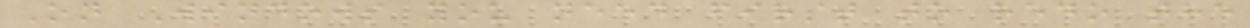On Windows you need first to redo the
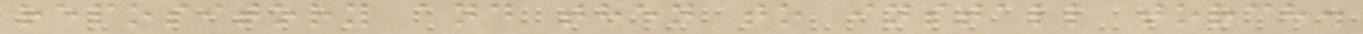repository and then to install torch.
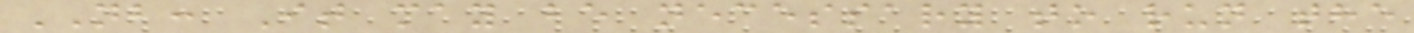NB: It may be necessary to run the
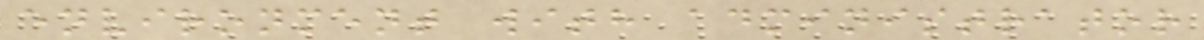environment with administrator
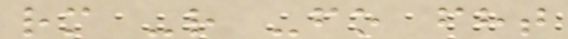rm -r -fo fht
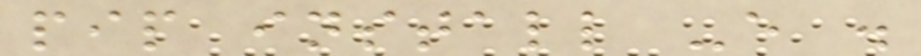pip install -e .
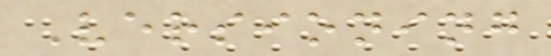Versioning
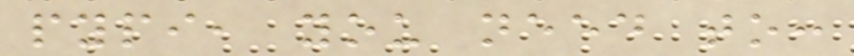pypi, you need to:
